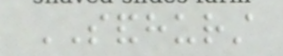SANDHURST
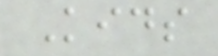Kids
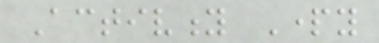Activity Party
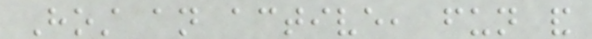Host an active, fun and
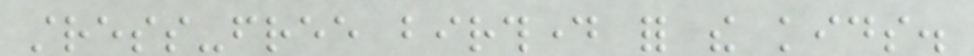stress-free birthday for the kids.
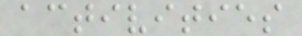activities
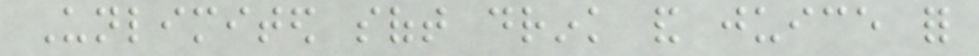Unlimited soft drink and juice for
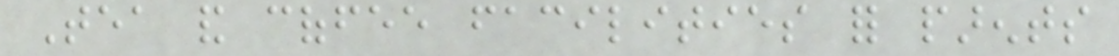Tea and coffee facilities for parents
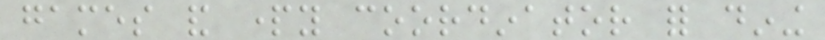games and party coordinator for dining
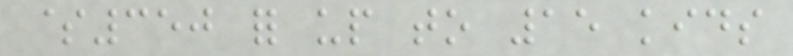$350 for up to 15 kids
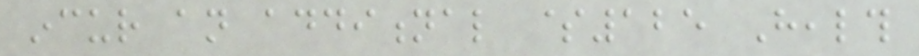incur an additional $125 Health
